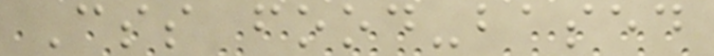Css food-based
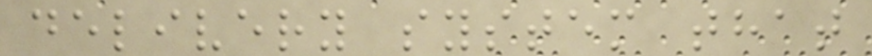delivery system that
